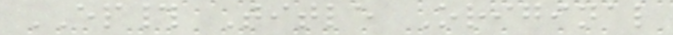EP# Title Original
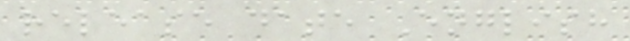release date English
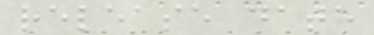release date
